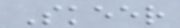Skeer
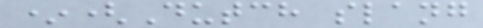*(Dutch slang
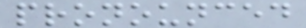pronounced
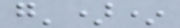g')*
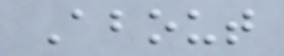About
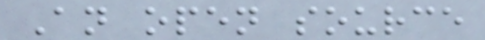An open source
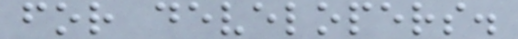for developers.
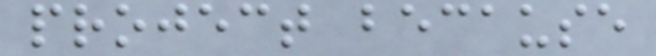project because
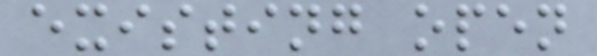existing open
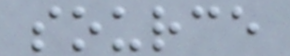source
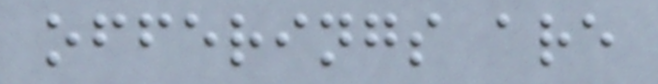offerings are
